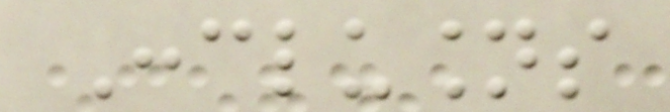Conclusions
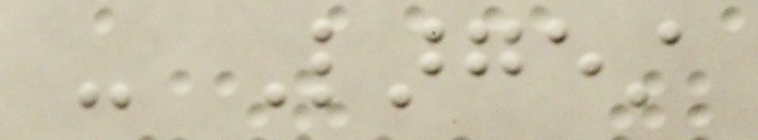- Largest
